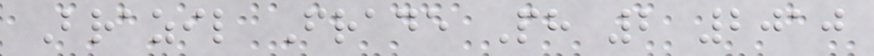Brazil Frade Ph 2 2010
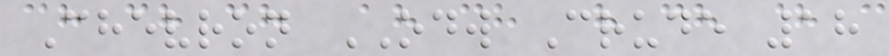Chevron ODW Crude 18
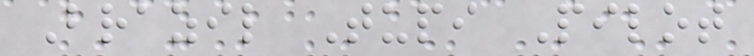Brazil Tupi Pilot
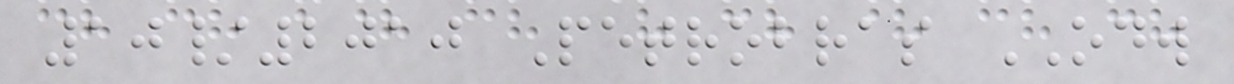10/2010 Petrobras ODW
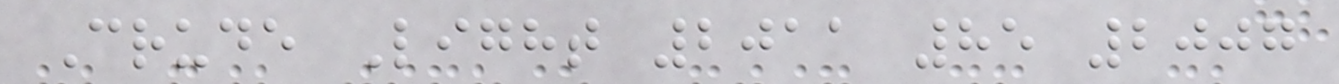Crude Light 2011 85 2007
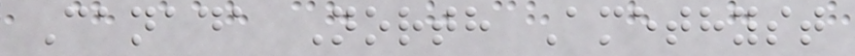Canada North Amethyst
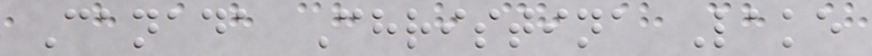Canada Christina Lake
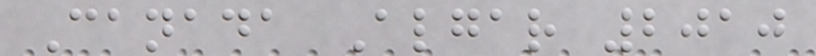Canada Algar 2010
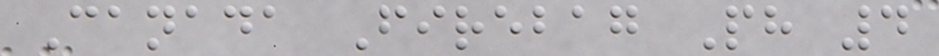Canada Firebag Ph 4
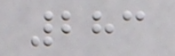283
